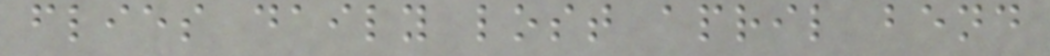flies daily lost april bend
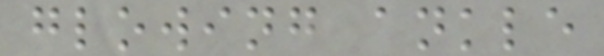glowing ankle
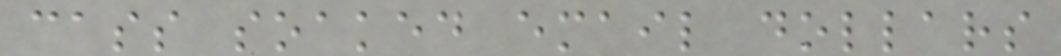cass soaked email dollars
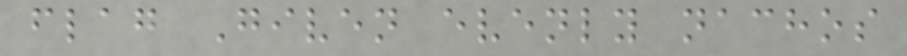flag Given evenly nachos
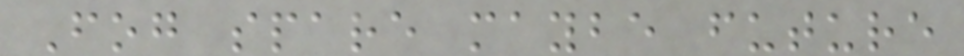Fog spare maybe future
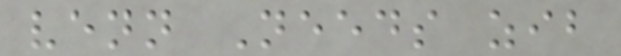venn Needs zib
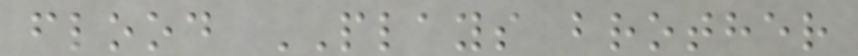flood PLAYS brother
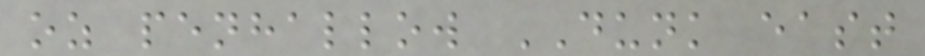oz penhallow DUNK east
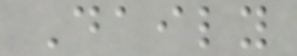Daily
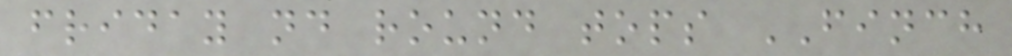friday nd round tops FINCH
